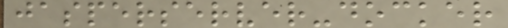jasperserver-docker
